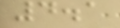4.1
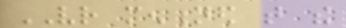VR mentioned that the
